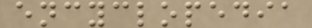encyclopedia
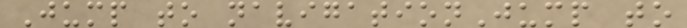Jump to navigationJump to
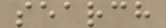search
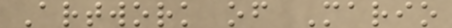Artwork of Mario
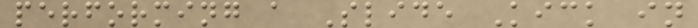performing a Slide Kick in
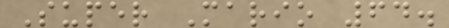Super Mario 64.
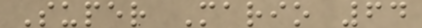Super Mario 64
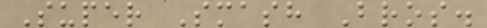Super Smash Bros.
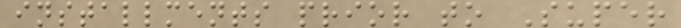installments prior to Super
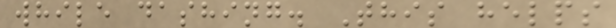while dashing. This helps
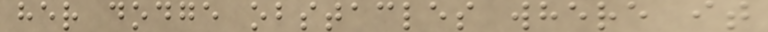her dodge obstacles where it
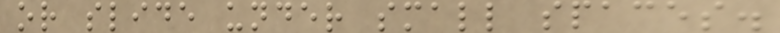or slide under small spaces.
